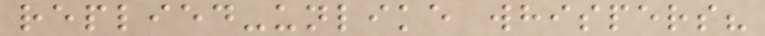replied-unlike whispers?
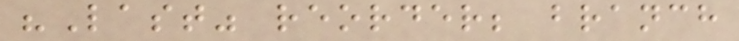"Last" reorder; branch
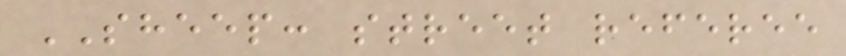SHEEP: street referee
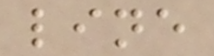line
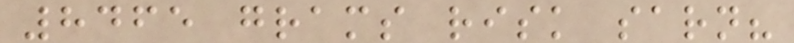8465 grams risk sarn?
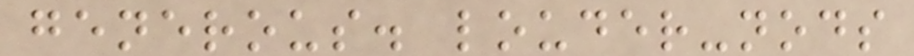generous. louder-nods
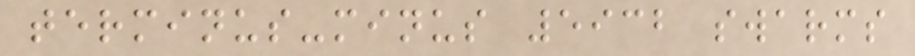terminus-minus 5932 swarms
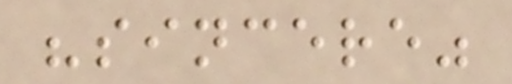"sincere"
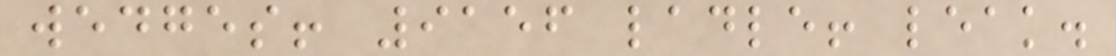wedges! 9156 ladle! leak.
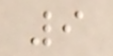9
